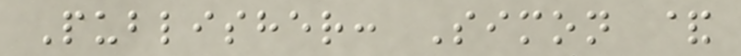Publisher: Simon &
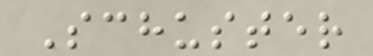Schuster
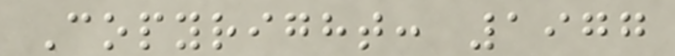Copyright: 1977
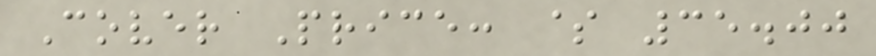Cover Price: $ 35.00
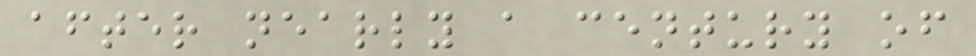after nearly a century of
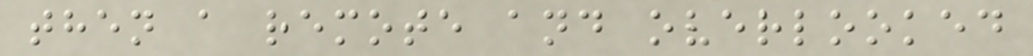then a remote and overlooked
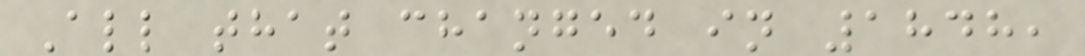All that changed in 1848,
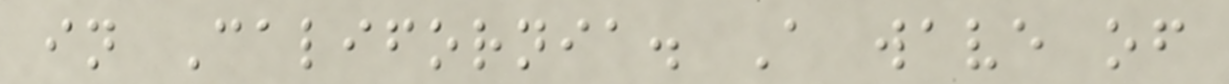in California. A wave of
